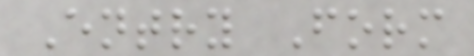Entry Form
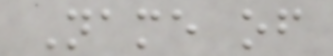Name of
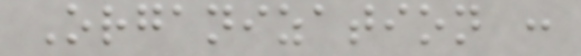Organization :
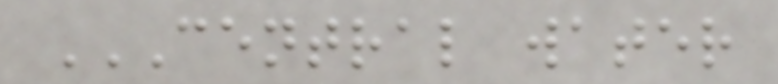CENTRAL WATER
